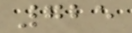725
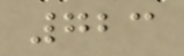723
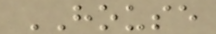HOUSE
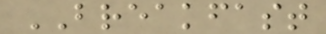BREAKFAST
